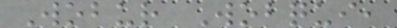Wobur Wobqui,
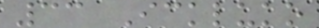33 Ickluko
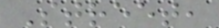Street,
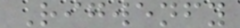Rigwenfy
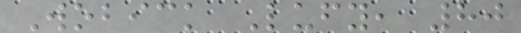Wobick Lufy, 80
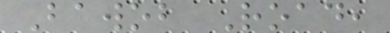Bawob Road,
